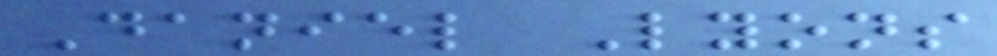Daniel Lyons
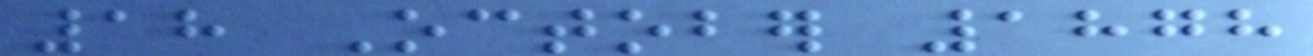18 October 1878
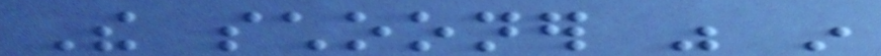The schooner was in
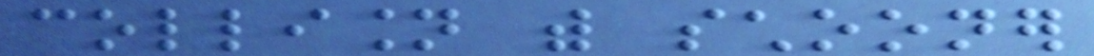collision with schooner
